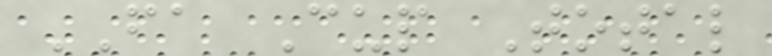FA Cup Total
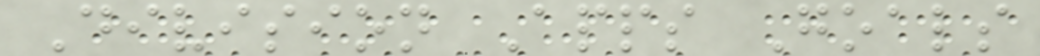Division Apps Goals
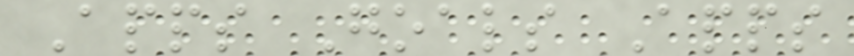Apps Goals Apps
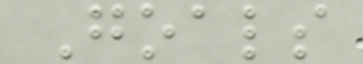Goals
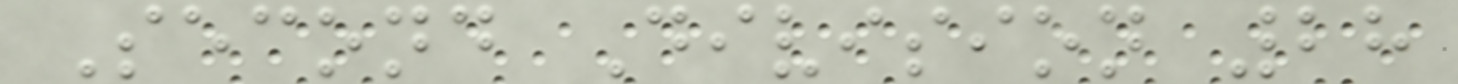Second Division 28
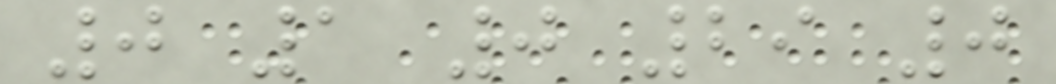0 1 0 29 0
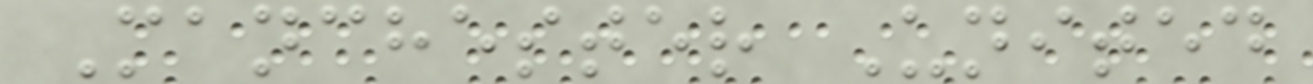Manchester United
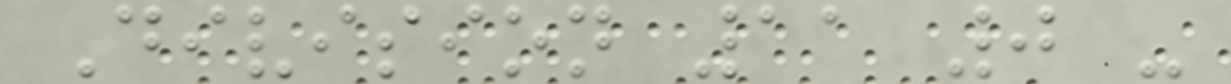Division 11 0 -
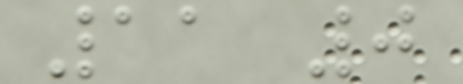11 0
